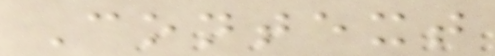Context
